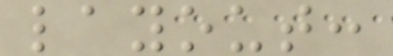layout:
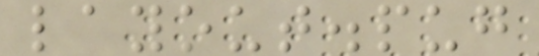layout.pug
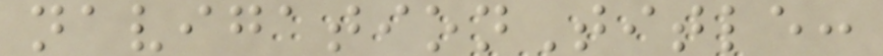navigationTitle:
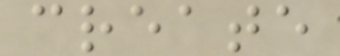create
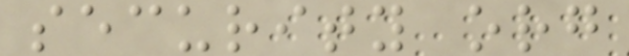security org
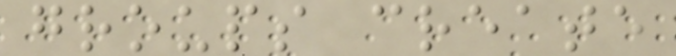groups create
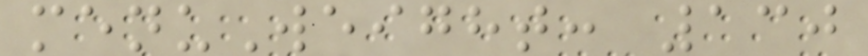menuWeight: 130
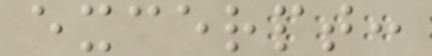excerpt:
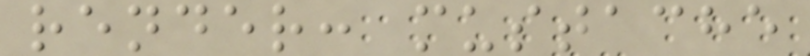render: mustache
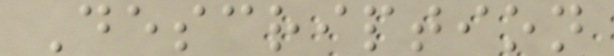Description
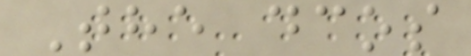The dcos
